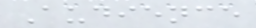Audience
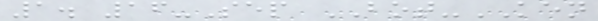1. 16-Sep BOT-KEN
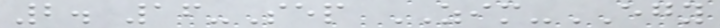2. 16-Sep ZIM-EGY
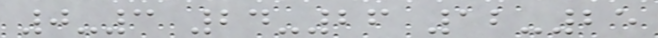0-3 24-26 12-25
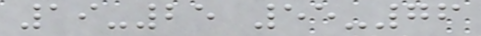19-25 55-76
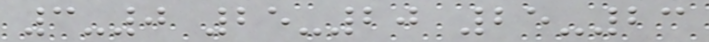3-0 25-20 25-23
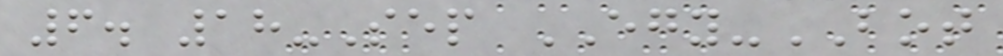6. 18-Sep EGY-BOT
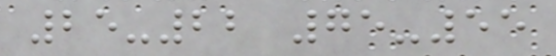25-22 75-55
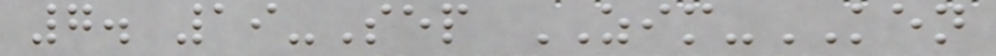7. 19-Sep ZIM-KEN
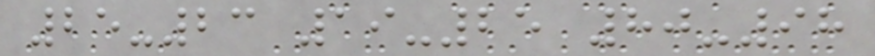25-23 19-25 80-98
